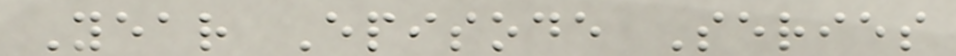Year Episode Series
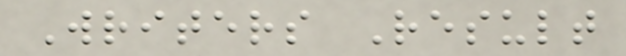Writers Result
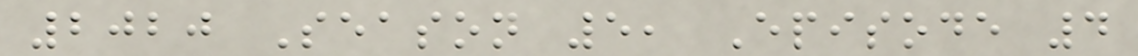2020 Season 5, Episode 4
